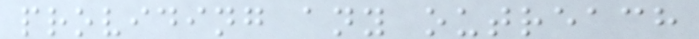providing any outreach
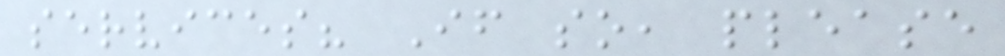services? If so, please
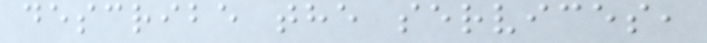describe the services,
